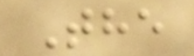The
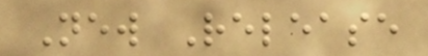New Release
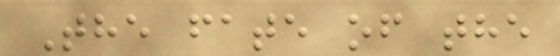The fate of the
